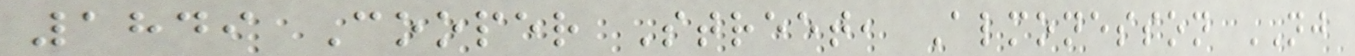1849 Cooper Street, Almonesson NJ
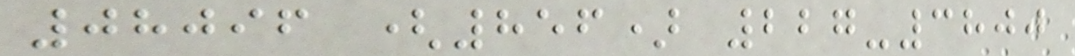08096 (856) 227-3800
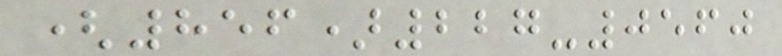(856)227-0560
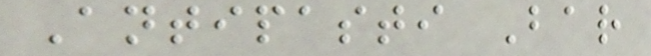Antipasti Bar
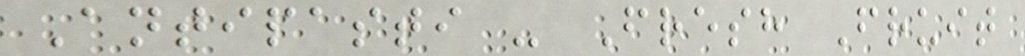Antipasti - Fresh Fruit
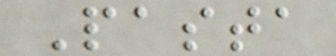Pasta
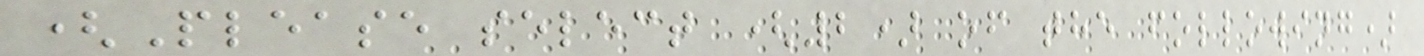(Please select (2) of the following)
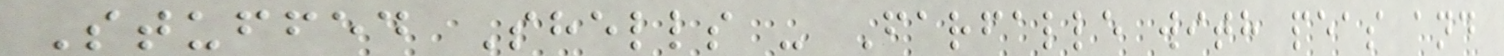Stuffed Shells - Farfalle with peas and
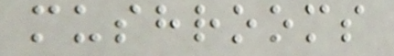mushrooms
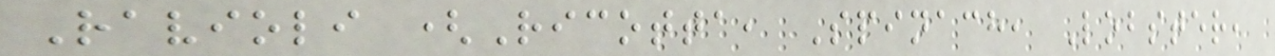Ravioli (Ricotta, Spinach, Lobster,
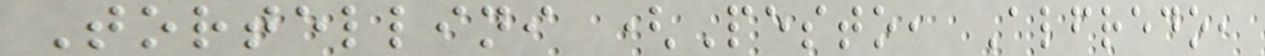Tortellini (Pesto, Alfredo,
